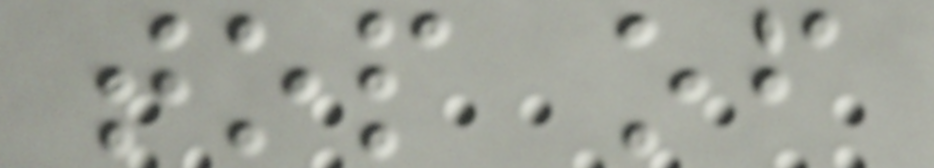top of
